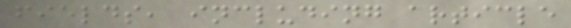fields, including article
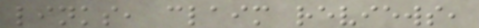links, claim reviews,
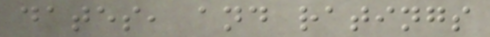dates, and ratings
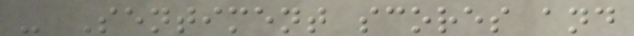- Sentiment scores and
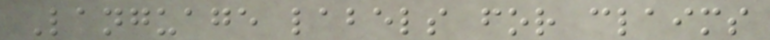Language labels for claims
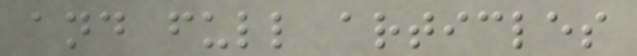and full articles
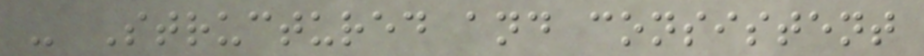- Structured and consistent
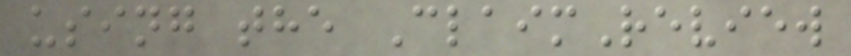using the ClaimReview
